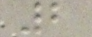2
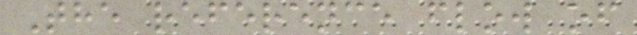The reference flow of
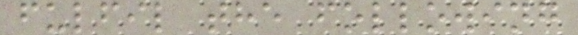fulfil the following
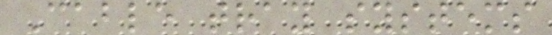Cable tray systems
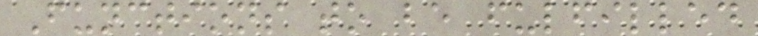Functions to be fulfilled
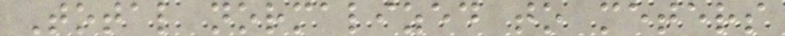Total normalized to meters
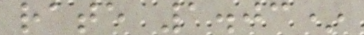rate 1.03*
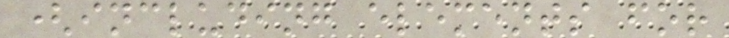(including elements for
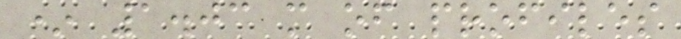* 1.03 m of profiles
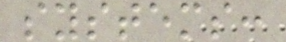systems:
